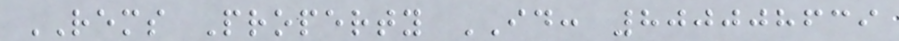REMS Property ID: 800008639
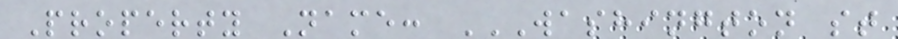Property Name: WASHINGTON ST
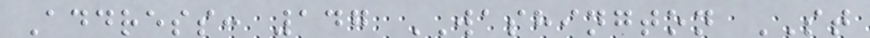Address: 147 WASHINGTON ST
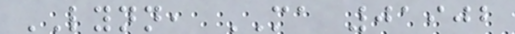LYNN, MA 01902
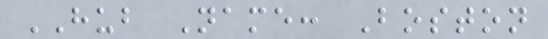HUB Name: Boston
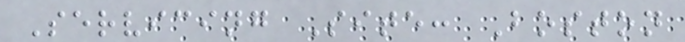Servicing Site: Boston
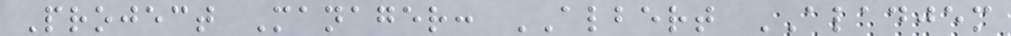Project Manager: ALBERT ALADJEM
